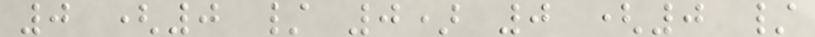0 (0 / 0) 0 (0 /
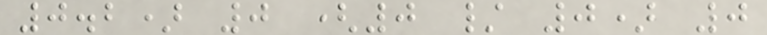0.2) 0 (0 / 0) 0
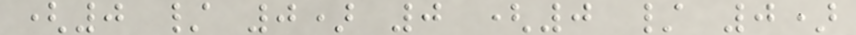(0 / 0) 0 (0 / 0)
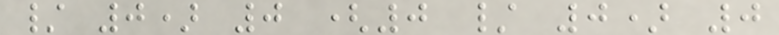/ 0) 0 (0 / 0) 0
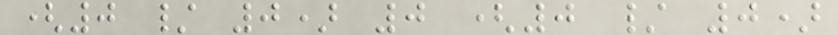(0 / 0) 0 (0 / 0)
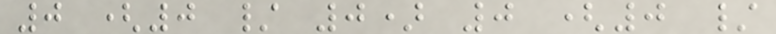0 (0 / 0) 0 (0 /
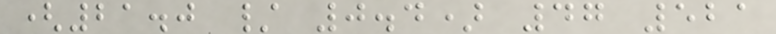(21.0 / 0.4) 47 521
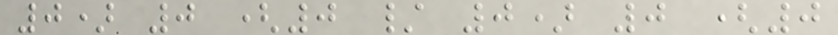0) 0 (0 / 0) 0 (0
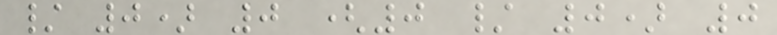/ 0) 0 (0 / 0) 0
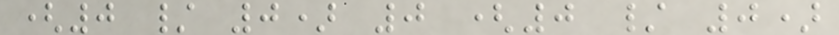(0 / 0) 0 (0 / 0)
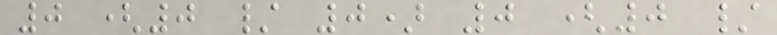0 (0 / 0) 0 (0 /
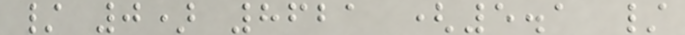/ 0) 8621 (5.1 /
